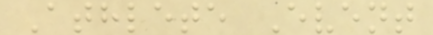Athlete Event
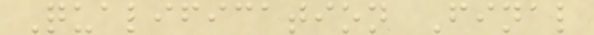Qualification Final
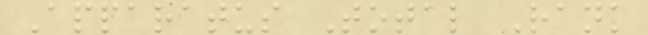Apparatus Total Rank
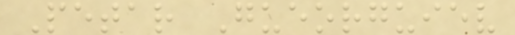Petar Gueorguiev
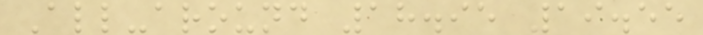All-around 18.95 19.55
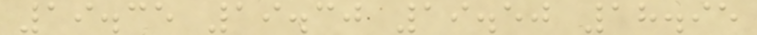19.35 19.30 19.50 18.95
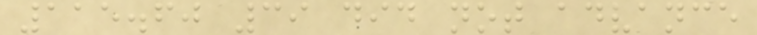115.60 39 did not advance
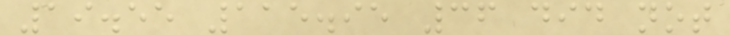19.55 115.95 36 did not
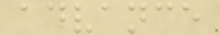advance
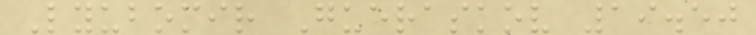Lyubomir Gueraskov 19.50
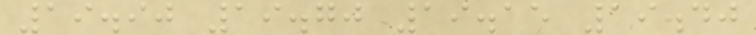19.90 19.70 19.15 19.40
